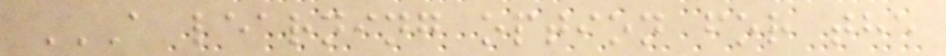A LEARNING OPTION FOR THE
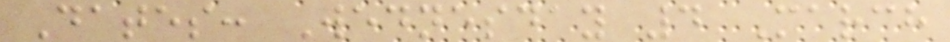Dates: Wednesday 4 March
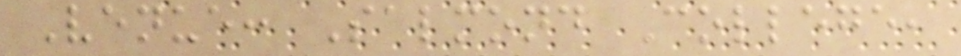Venue: Salmond College,
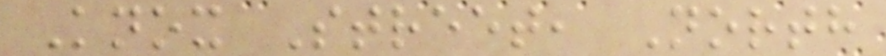Knox Street, North
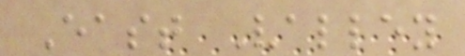East Valley
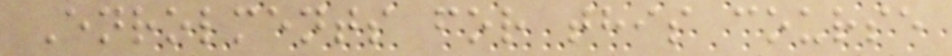Enrolments for this course
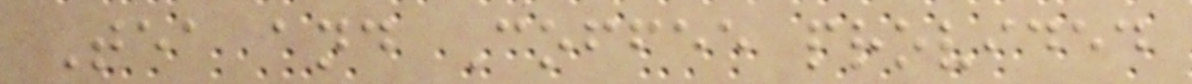Tea and Coffee provided
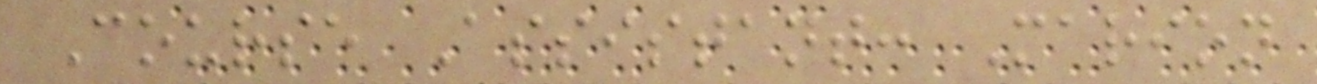Course Assistant: Marion
